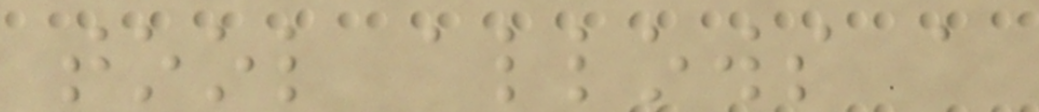tool allows a
